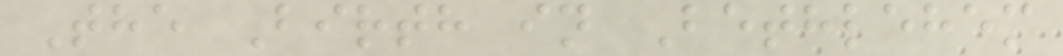The Birth in Bethlehem
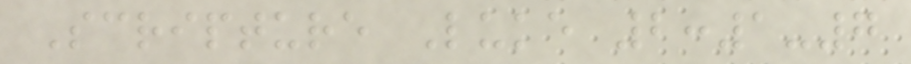Scripture Luke 2:1-7
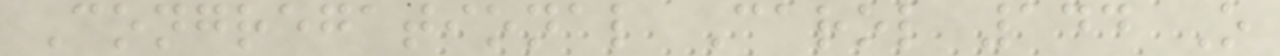Congregational Carol 144 O
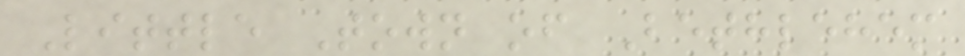Little Town of Bethlehem
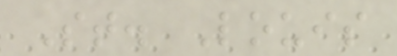St. Louis
